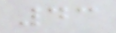43
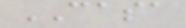CASA
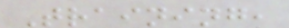Training,
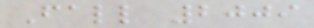Fall 2009
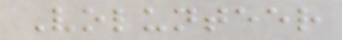Volunteer
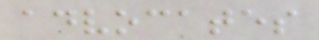advocates
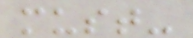must-
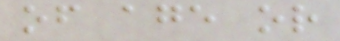of age or
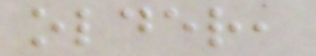older,
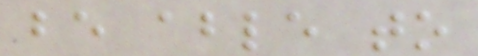be able to
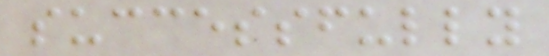successfully
